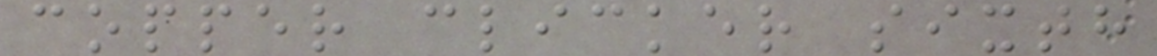copper clicker sixth
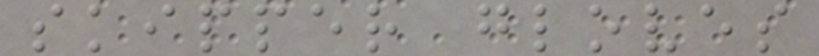skipper gloves
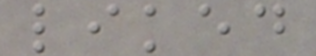liked
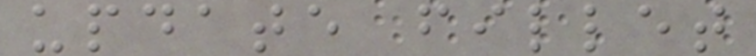update fillet
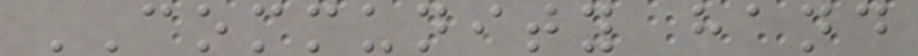COMMUNITY hand
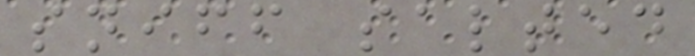sniff salted
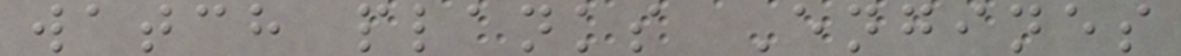watch planks Engines
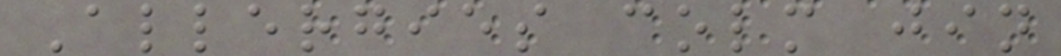Allergies colm jin
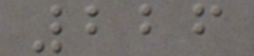226
